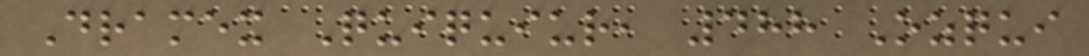Dramex Quiquiur, 488 Ozqui
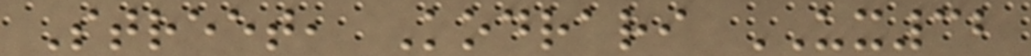Street, Kodrari UX32
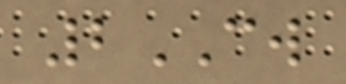2CW
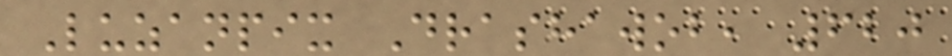Luzanpix Drashawob, 620
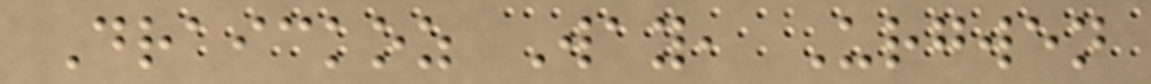Draickoz Way, Urgwen
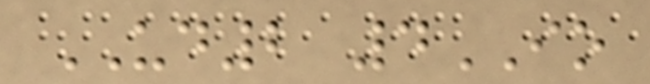UD2 4IO
